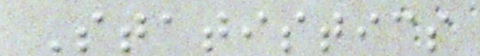Statistics
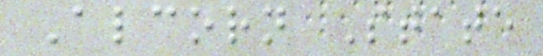Alcorn State
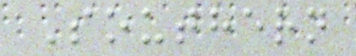Southern
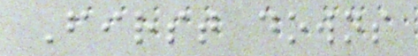First downs
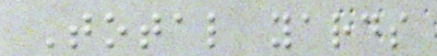Total yards
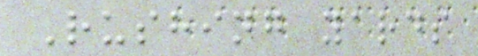Rushing yards
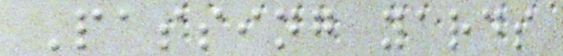Passing yards
